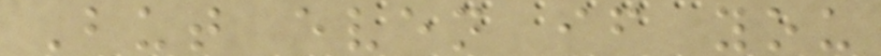But even if you
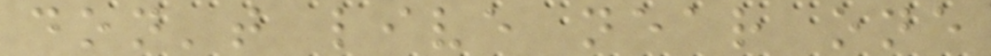don't live near one
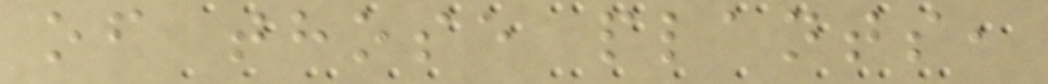of those plants,
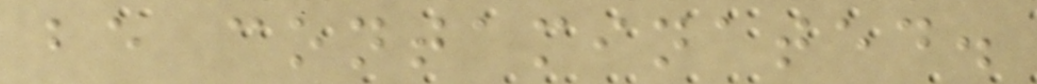be contaminated.
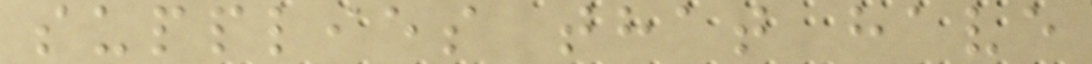supplies that have
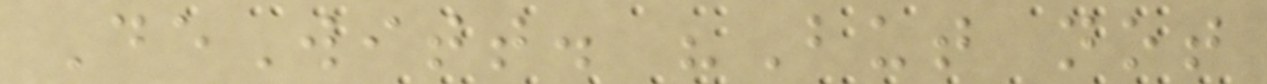DeWitt. "But not
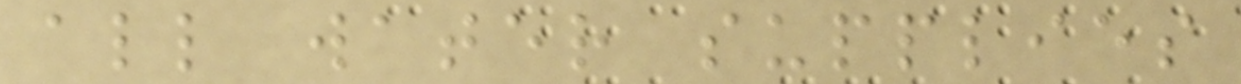all water supplies
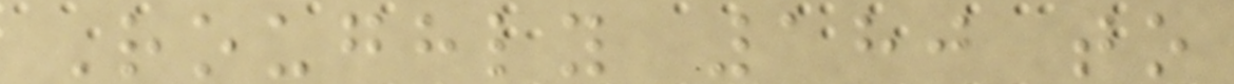Roughly 180 to
